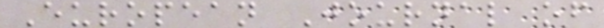European Journal of
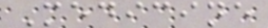Medicine
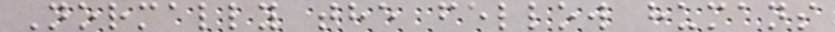Normally the fellow humans
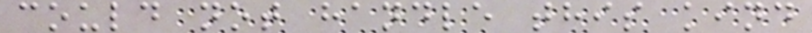could not handle this kind
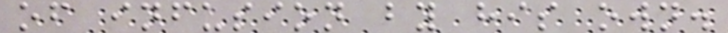of infusion by his own.
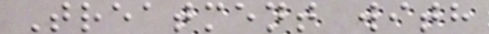Treatment with
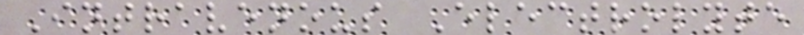Intravenous Electrolyte
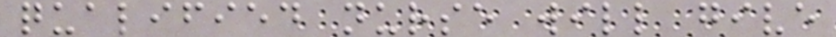qualified nurse will give
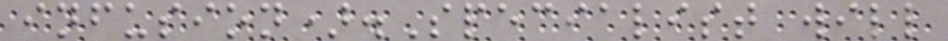infusion).Specialist will
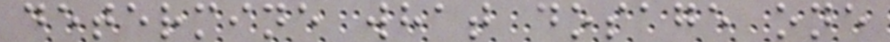determine what dosage one
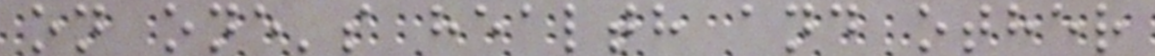on one's health and other
